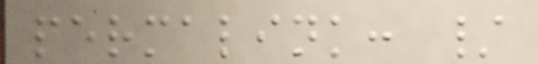permalink: /
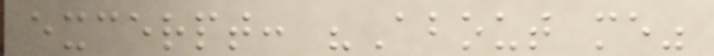excerpt: "About me"
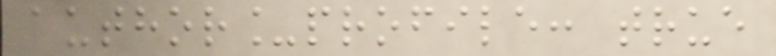author_profile: true
